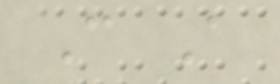C A
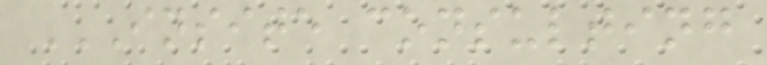INSITE CONSULTING
